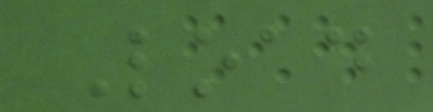Load
